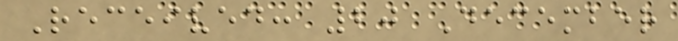Received: 20 December
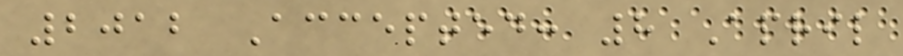2012 Accepted: 8 April
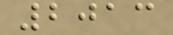2013
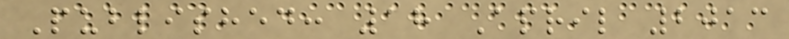Published: 18 April 2013
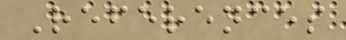References
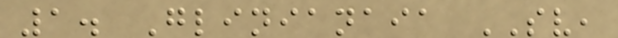1. Glinianaia SV,
